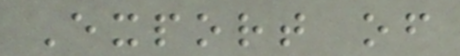Export of
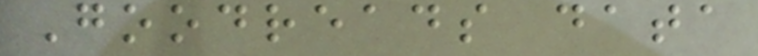Goodreads data
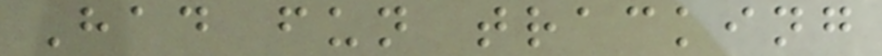Had fun tracking
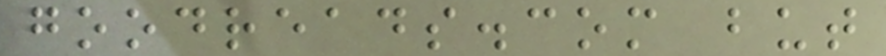goodreads.com but
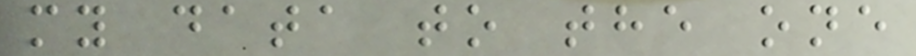my data to the one
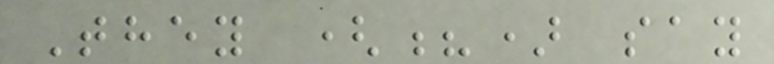They (?) say
